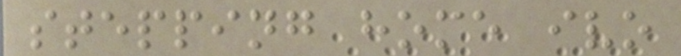stepping home ivo
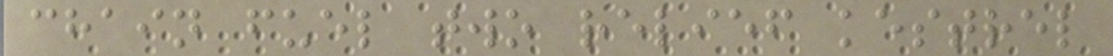chain fuel two relief kestrel
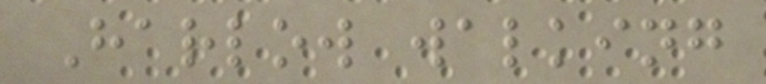Harlow walking
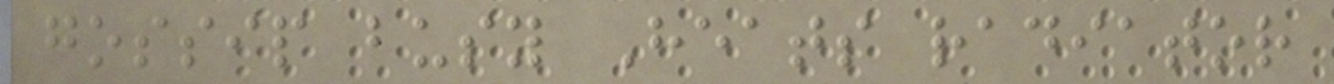gossip busy Heats radiator
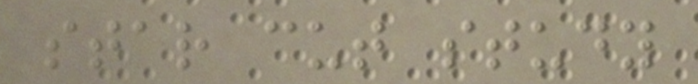star cut study
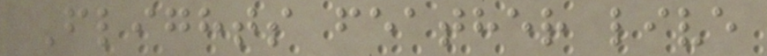Flights feather live
